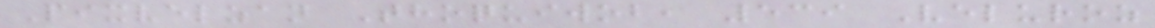Pixvelzan Thoquiwob, 539 Veluroz
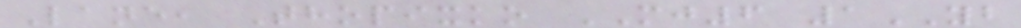Lane, Thopixko MJ6 1YB
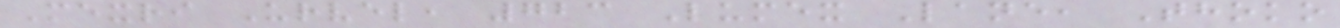Mexri Urvel, 723 Lumex Lane, Thoko
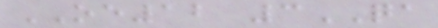OE12 3QA
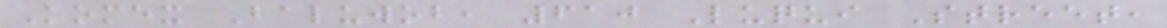Komex Baluwob, 610 Luqui Street,
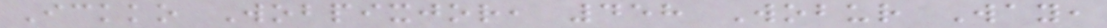Ickko Wobpixjor, 458 Wobur Way,
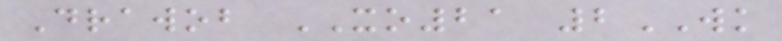Drawob XO21 2WK
